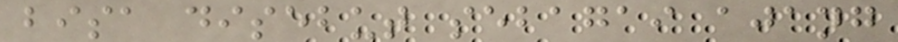bisa disebut sebagai ajang
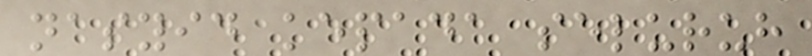nasyid kepada seluruh
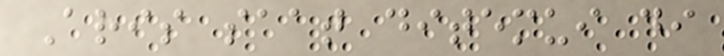Aris saat ditemui di
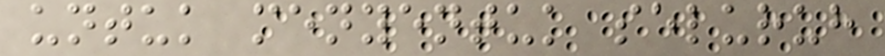untuk menyentuk seluruh
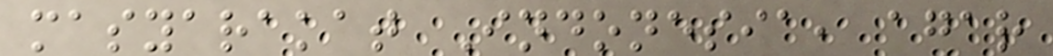masyarakat Indonesia, agar
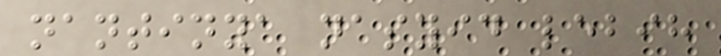nantinya nasyid lebih
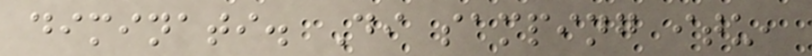diminati. Di samping itu,
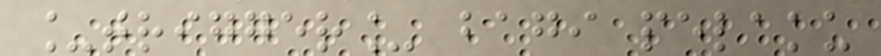_trigger_ bagi pelaku
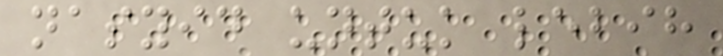nasyid untuk lebih
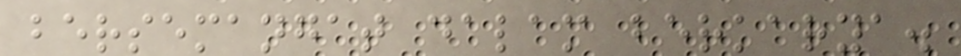bersemangat dalam berkarya.
